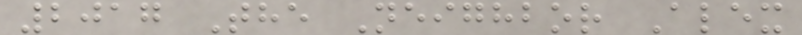2017 The Neighbor Alex
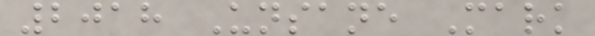2018 Unsane Mark
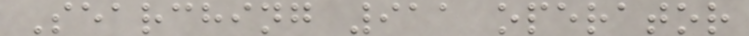Searching 911 operator
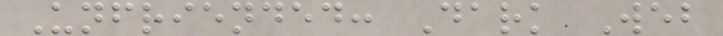Unfriended: Dark Web
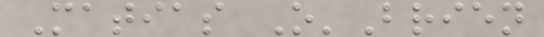Matias O'Brien
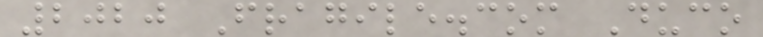2020 Fragile.com Duco
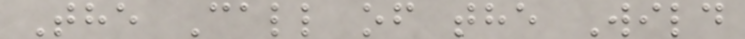The Call of the Wild
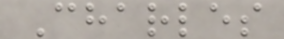Charles
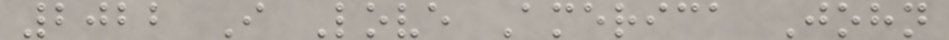2022 I Love America John
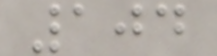104
